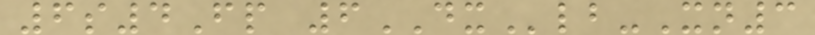6s4Fp 6DXlb-Xn3
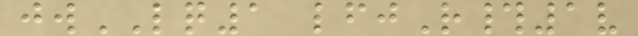jwLQ1 lfjR#1v
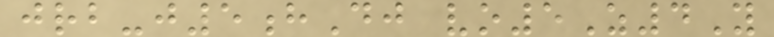jrb-j5hDj vo5Z4Y
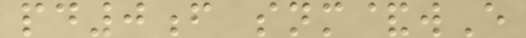pd0f snm&wE
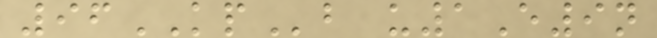96KPb u1E9n
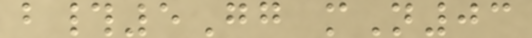b#5Gg mN03
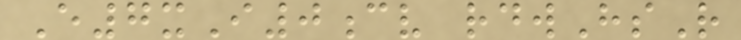E7xI0cv rdwHsR
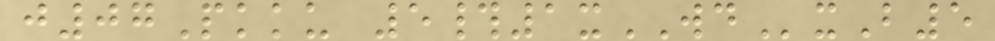j07Pkku 5#1xWDxB5
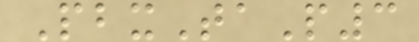PbxTaP3
